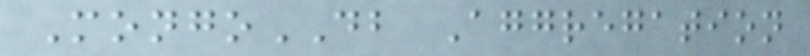MongoDB Aggregation
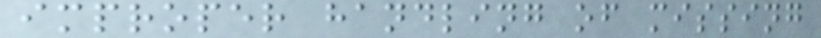improper handling of missing
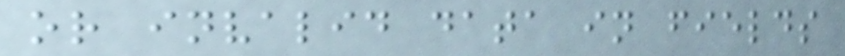or invalid data in fields
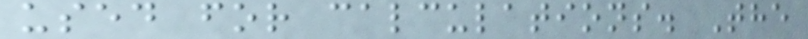used for calculations. The
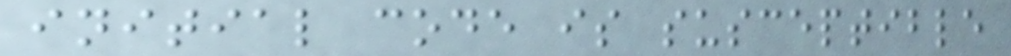initial code is susceptible
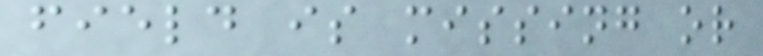field is missing or
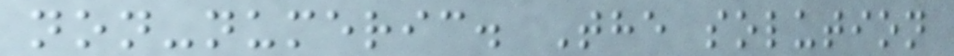non-numeric. The solution
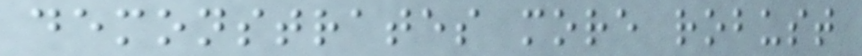demonstrates more robust
